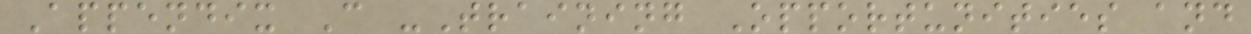Appendix C -Training Opportunities and
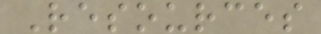Resources
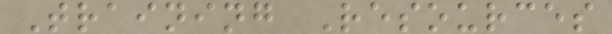Training Resources
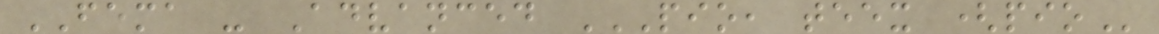FEMA - Advanced PIO, TEEX (PIO
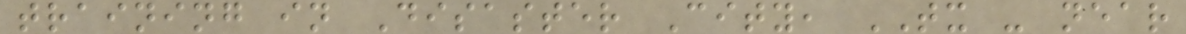training in Disaster City, TX - near
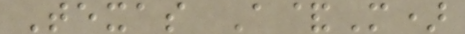Texas A&M)
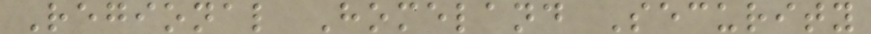Regional Homeland Security
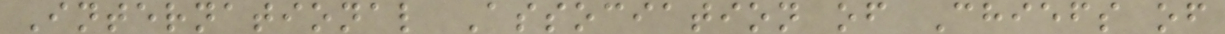International Association of Chiefs of
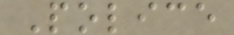Police
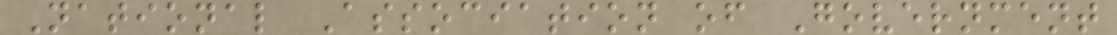National Association of Government
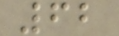62
